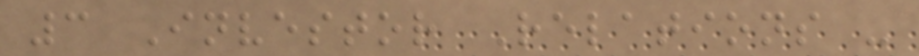3 Investor Relations -
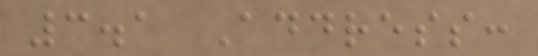3.1 Address:
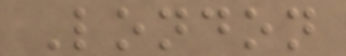London
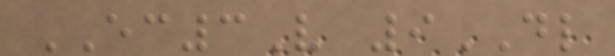EC3V 9DL
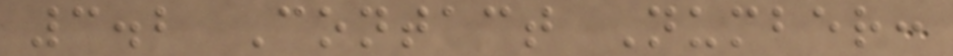3.2 Contact Number:
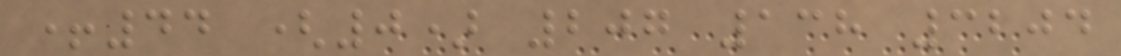+44 (0) 207 138 3204
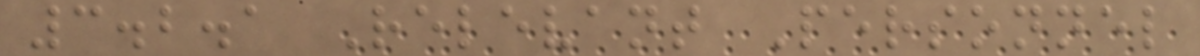3.2.1 Relevant Personnel
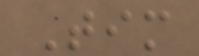Tim
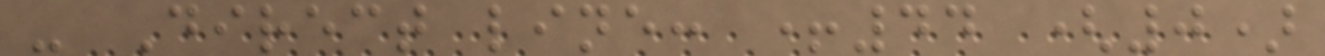- Direct line: +44 (0)
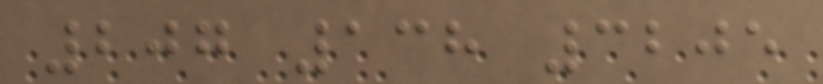207 138 3205
